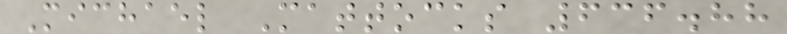Michael Mattocks 636.88
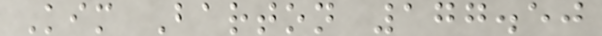Kim Barton 177.50
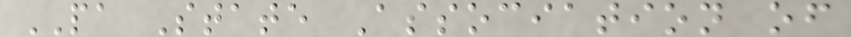PA State Association of
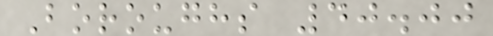Boroughs 40.00
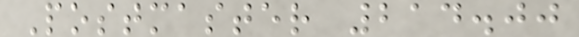Postmaster 214.00
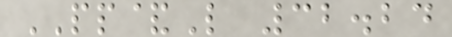PP&L 32.24
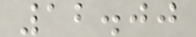12.00
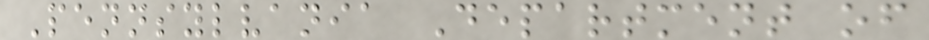Pennsylvania Department of
